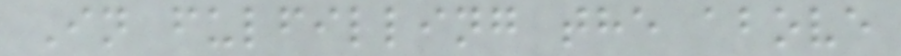In fulfilling the above
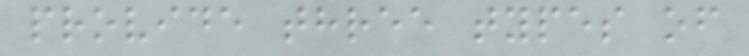provide three types of
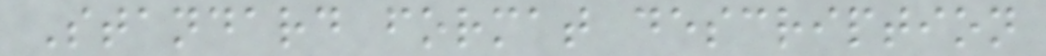Standard format description
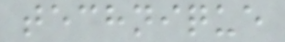technique
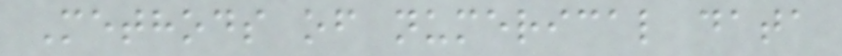Methods of numerical data
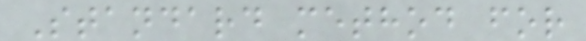Standard method for
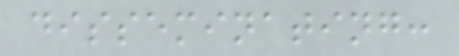disseminating:
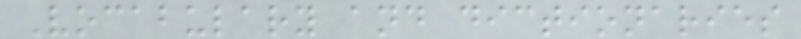Vocabulary and dictionaries
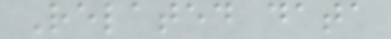Related data
